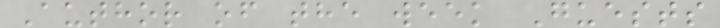Author of the week Guests
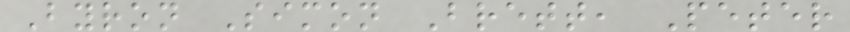Byron Simon Brett, Peter
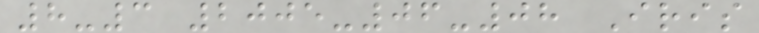8-3 2005-06-08 Iris
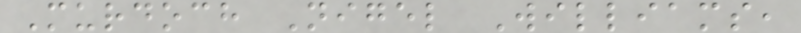Murdoch Nigel Williams,
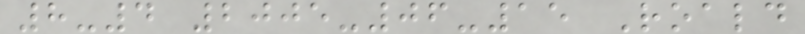8-4 2005-06-15 Roald
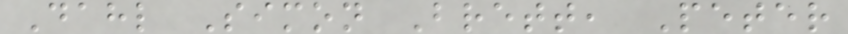Dahl Simon Brett, Peter
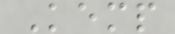Kemp
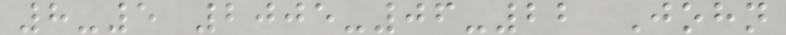8-5 2005-06-22 John
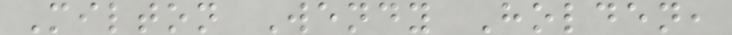Milton Wendy Holden,
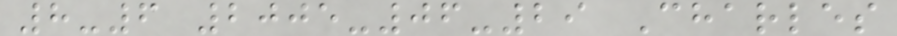8-6 2005-06-29 Charles
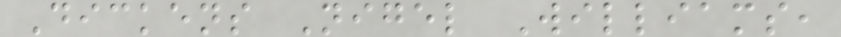Dickens Nigel Williams,
